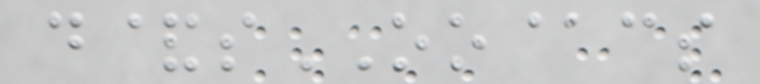d&sOO@cs
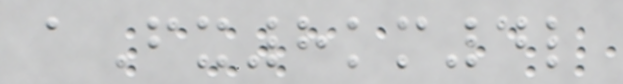aFx8km4l
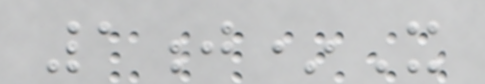1j*X
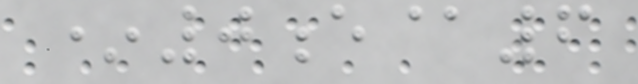*0e@6
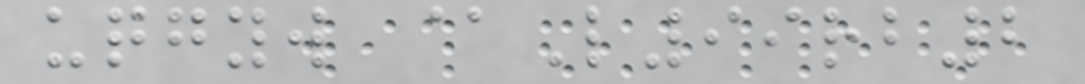uqgyw @L99rb2
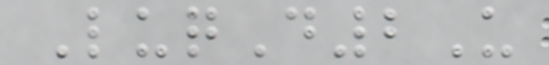LuqD2U
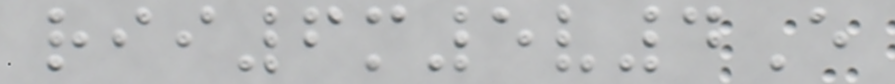rii6m5v4E
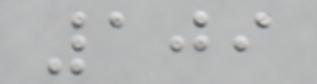109
